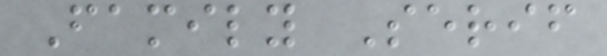Family Serif
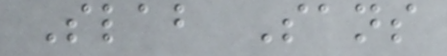Slab Sans
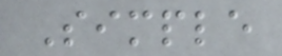Simple
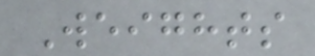Weights
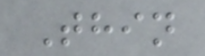Thin
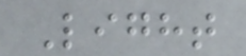Light
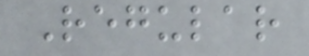Regular
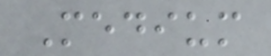Medium
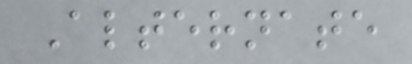Alternate
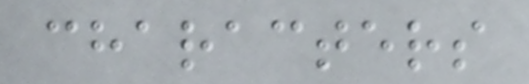characters
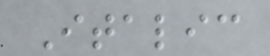Italic
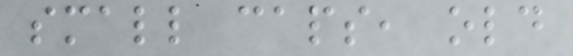small caps, old
